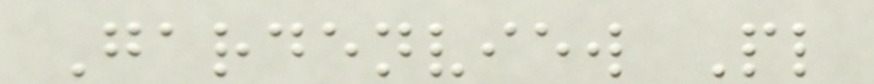Gardenview Pl
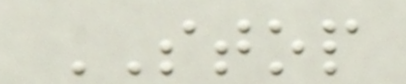STOP
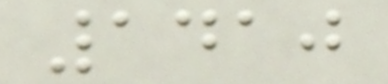1410
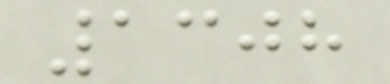1308
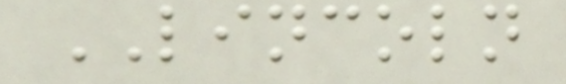LINCOLN
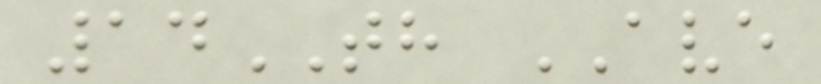14TH AVE
